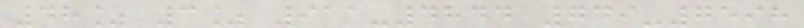48% 3% 911-4844 749-7598
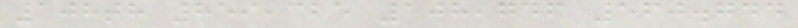108th 859,325 108,746 560.744
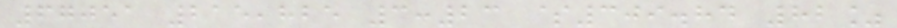67051 215,825 3:23 $309.84 82%
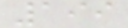199
